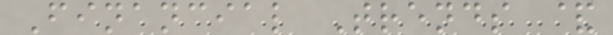Financial Trends &
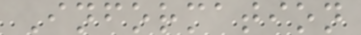Information
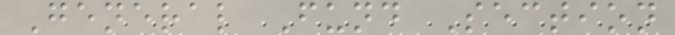General Fund Section
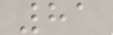81
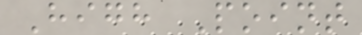High Point
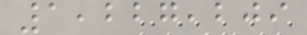1,227,209
